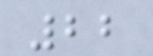22
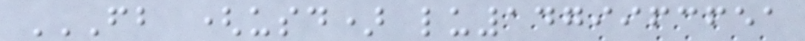FB (USD) LU1479963651
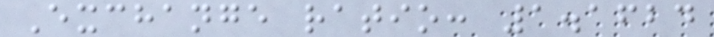Exchange ratio: 1.1624
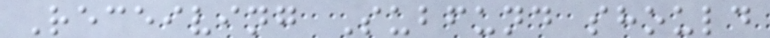Receiving Subfund should
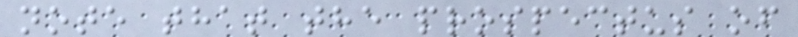note that the prospectus of
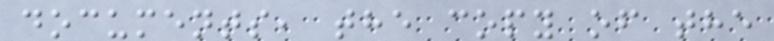documents, the copy of the
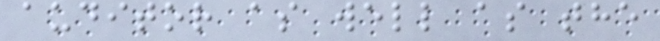auditor as well as the
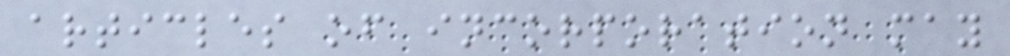articles of incorporation may
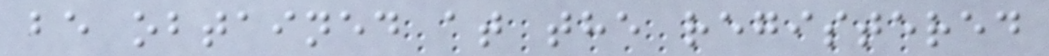be obtained at the registered
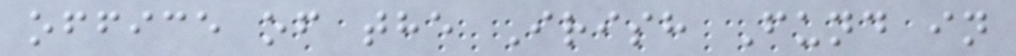office of the Irish Fund in
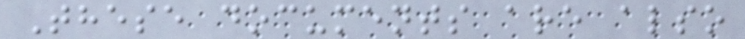These documents are also
